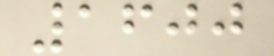1600
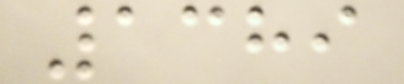1389
